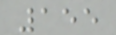155
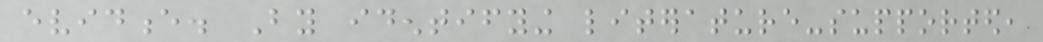evidence. By identifying literature-supported,
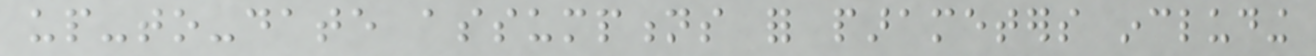up-to-date assumptions for parameters including
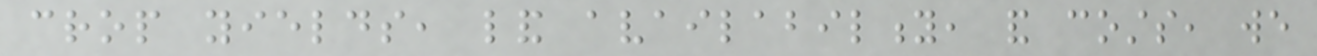crop yields, land availability, and costs, we
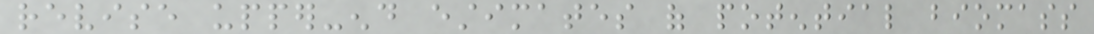revise upper-end estimates of potential biomass
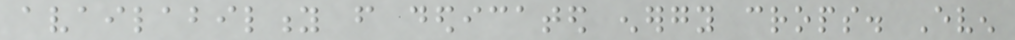availability from dedicated energy crops. Even
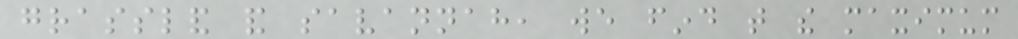grassland and savannah, we find that the maximum
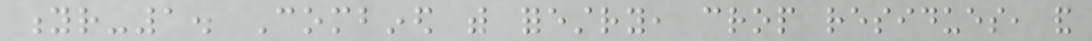yr-1. Combined with forestry, crop residues, and
